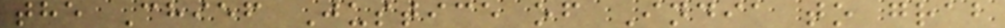the Chief Justice of India to grab
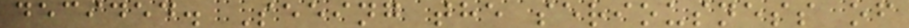decided. Seeing the seriousness of
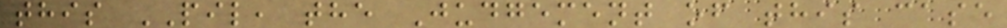this PIL, the Judgement of this case
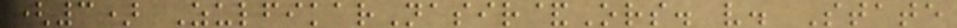(3) ZulfikarNasir&Ors. v. State
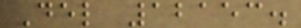Del 12153.
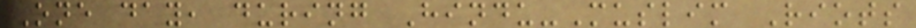One day, during Hindu-Muslim Riots
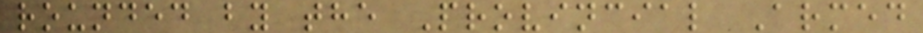rounded by the Provincial Armed
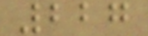227
